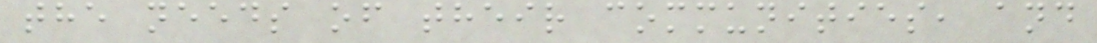the needs of their communities, and
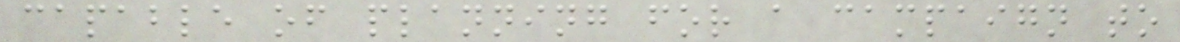capable of planning for a campaign to
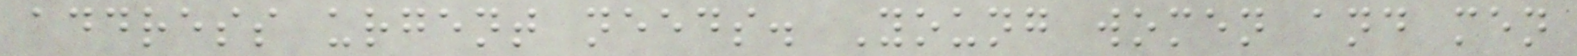address urgent needs. Young women and men
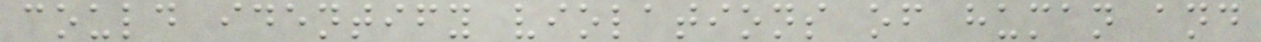could identify violations of human and
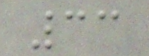33
